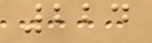224
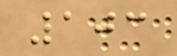103
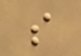s
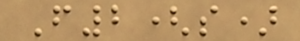F2(s)
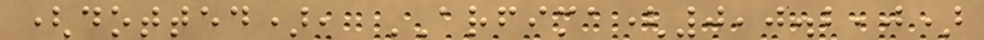(dotted), ARFIMA(0,0.2,0)
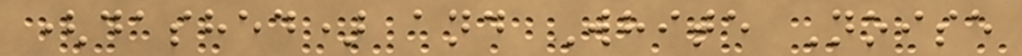(dashed) and White Noise
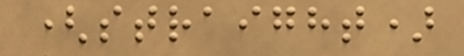(straight)
